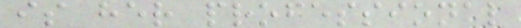is her professional
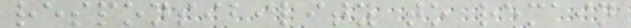responsibility to remain
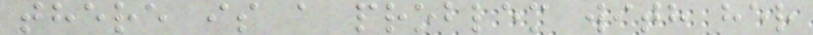there is a problem with her
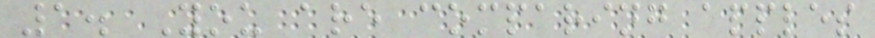1. You are comparing apples
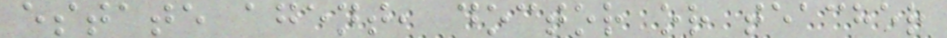estate agent, doctor or teacher
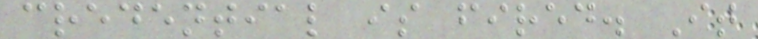credential is fired. It
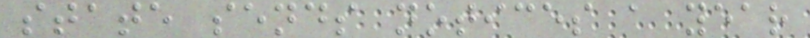state sends notices a year
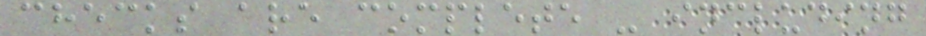checks are complete - including
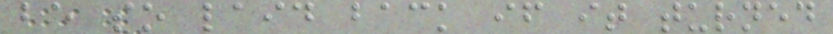be so laid back if it turned
